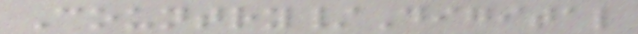Country/Digital
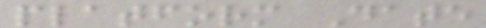platform Date
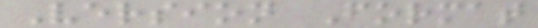Version Format
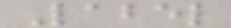Label
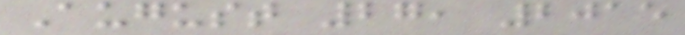August 27, 2015
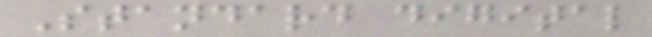Standard digital
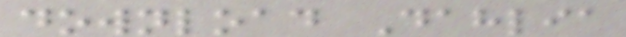download Dahlia
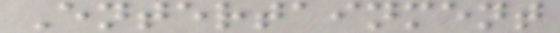Entertainment
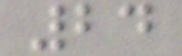24
